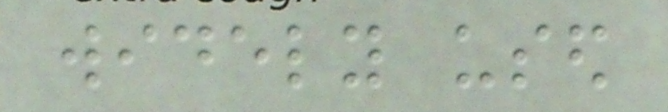widely used
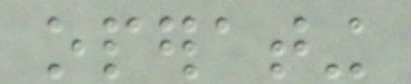operating
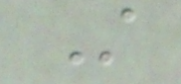Still
